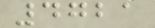4721
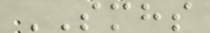SMHS
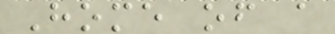Home of a
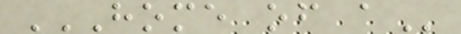HOME OF A
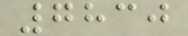7830
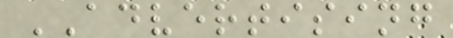ADVERTISING
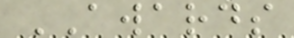AWARDS
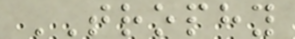TROPHY
